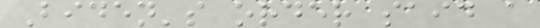Biden's order said a
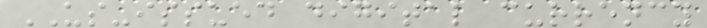US-issued digital currency
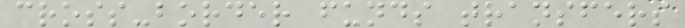cross-border funds transfers
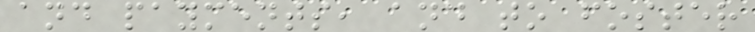and payments, and to foster
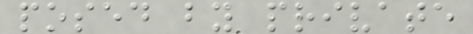posed by private
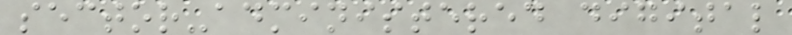sector-administered digital
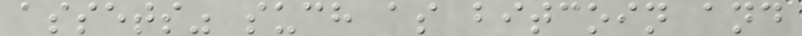assets" such as bitcoin and
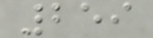259
